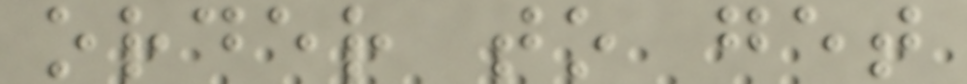order to get
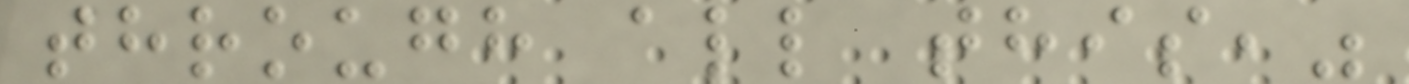through all this,"
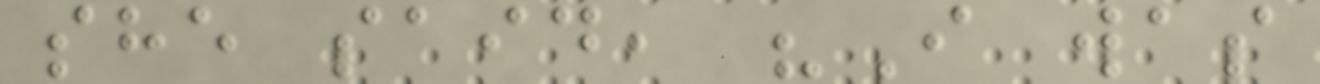she said, "I was
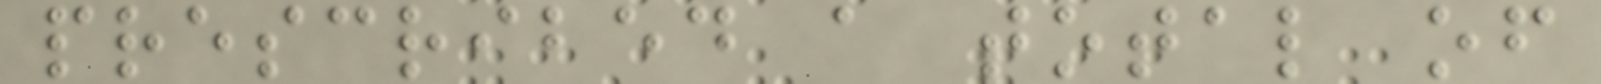prescribed a total of
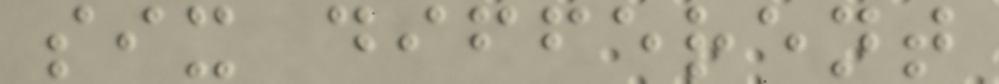six different
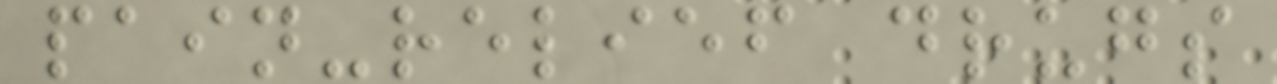pain-relief drugs
